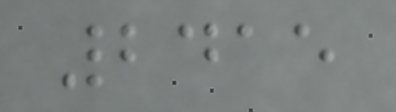2415
